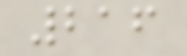216
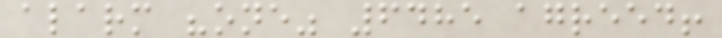alarm "one" 6485 agreed!
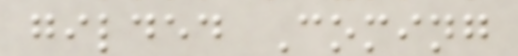gilded Coming
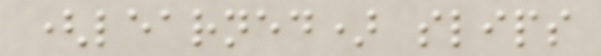(learned) slips
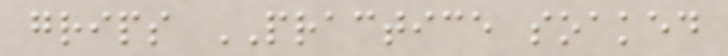grips PRACTICE soaked
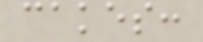cakes:
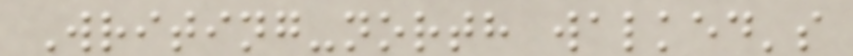Writing-north walked's
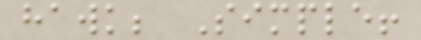hawk; Simple!
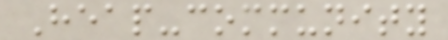Heap-community
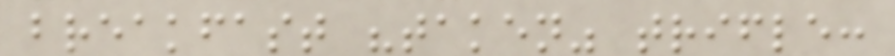breakfast "taken" trifle:
